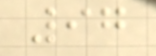97
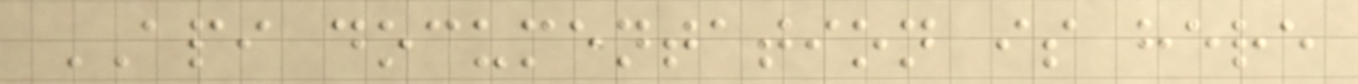API documentation is here
